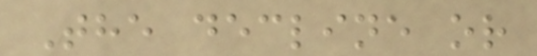The decline or
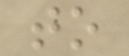to
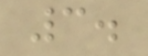3.
